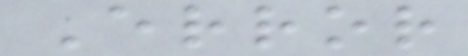Error
